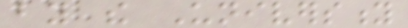by the University
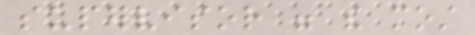supervisor were the most
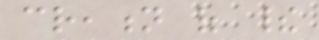creation of their
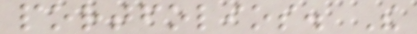portfolios. The
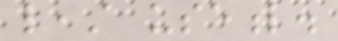least useful.
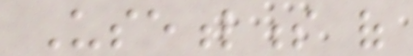Usefulness of
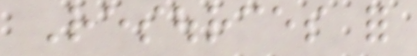Resources for
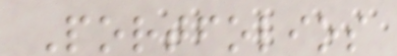Portfolios
